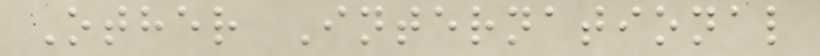Other International
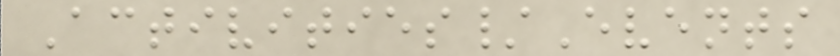Activities/Events
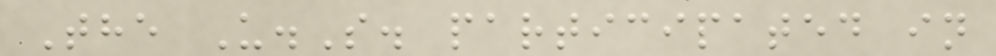The U.S. participated in
